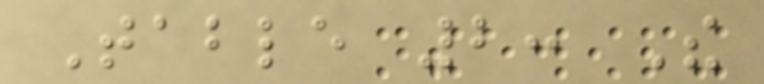Table 2: The
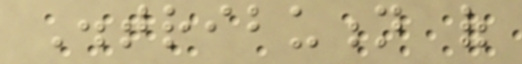Distribution of
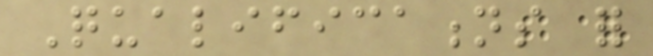Qualifications for
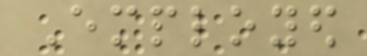Employed
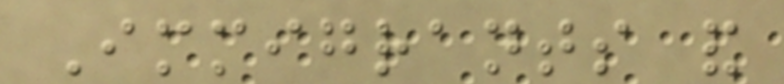Immigrants and
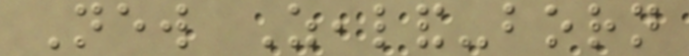New Zealand-born
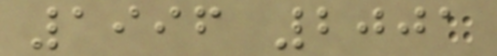1996 2001
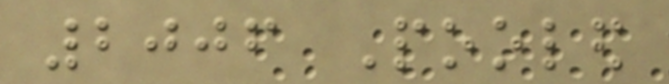2006 Pooled
